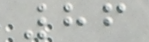86
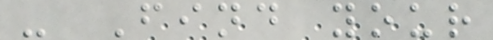- Find your
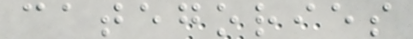categories
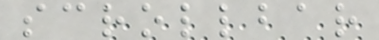scrollbar
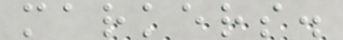markers.
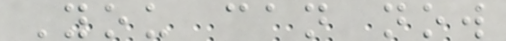You can now
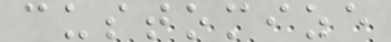customize
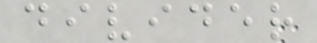divider
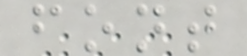font
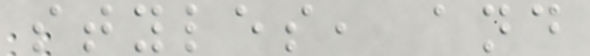styles, and
